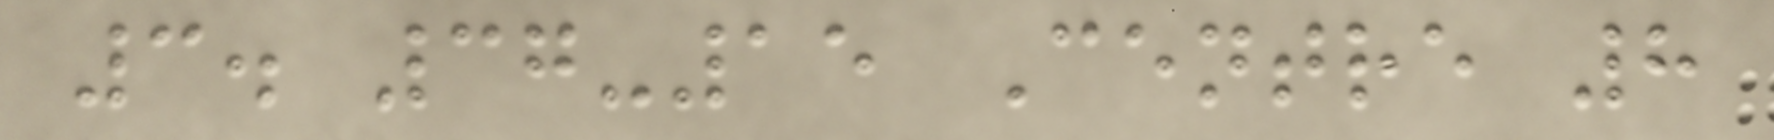3. 37-15 Centre 8
